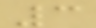3
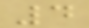4
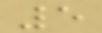5
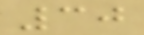30
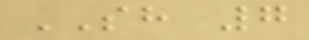SH 7
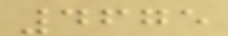4675
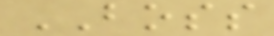BOSS
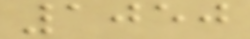1050
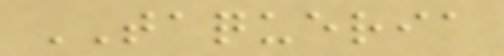TAQUERIA
